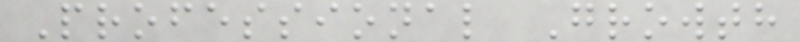Professional Growth
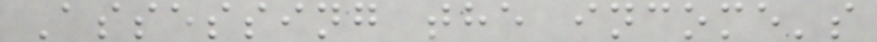Assessing the income's
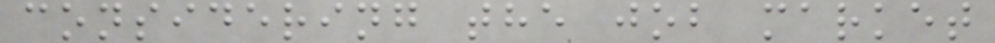considering the job market
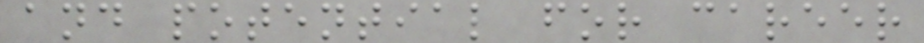and potential for career
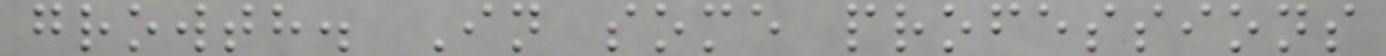growth. In some professions
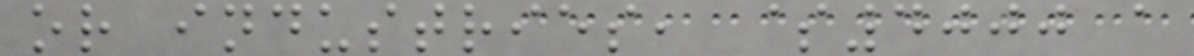or industries, $4000 a
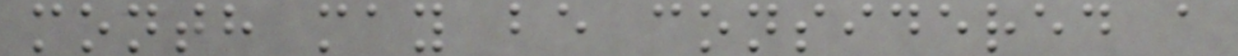month may be considered a
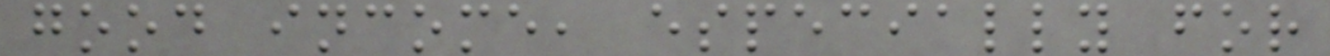good income, especially for
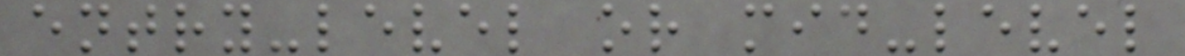entry-level or mid-level
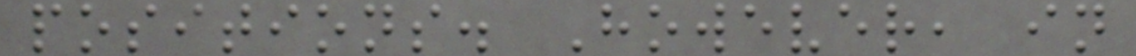positions. However, in
